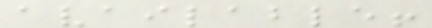available!
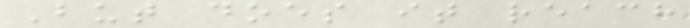But does it reach
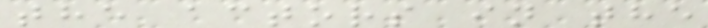the actors in the
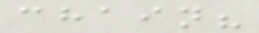chain?
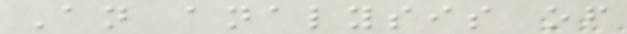An analysis of
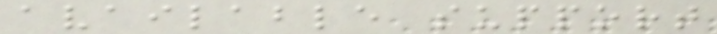available support
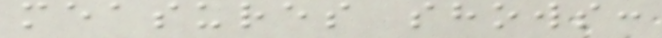measures shows:
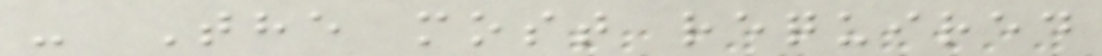- The most required
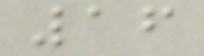16
